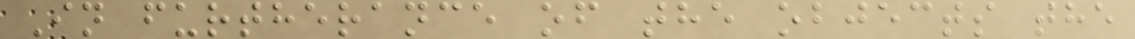In furtherance of the objects the
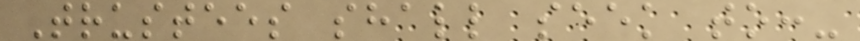Trustees shall seek to:-
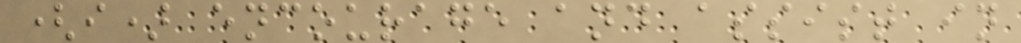(i) encourage and assist in
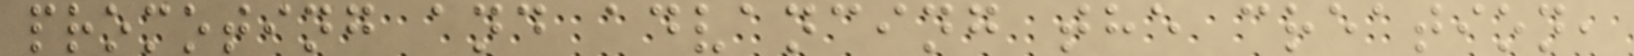promoting and advancing the creation,
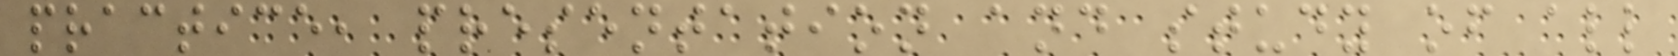practice, presentation and study of all
